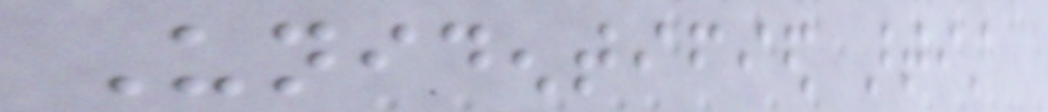Unidentified artist
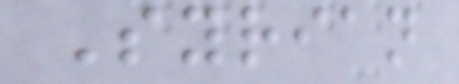Syrian
